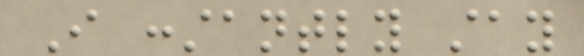I constantly stay
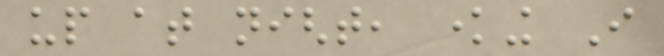up at night, knowing I
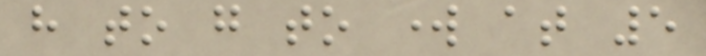have to go to work at 5
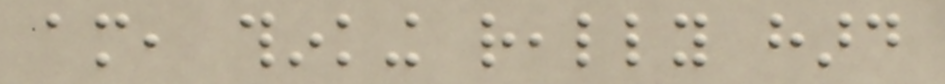am, thinking really hard
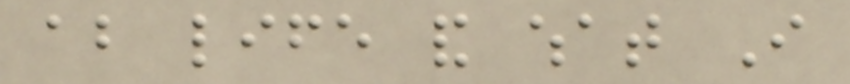about life and what I
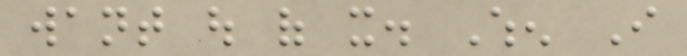want out of it. When I
